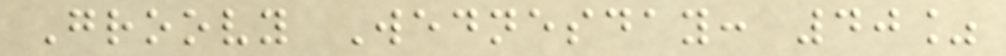Groovy Wednesday: 40%
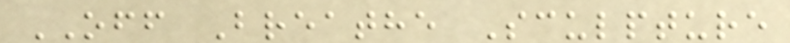OFF Breathe Sculpture
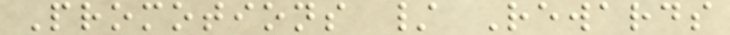Promotions / Rewards
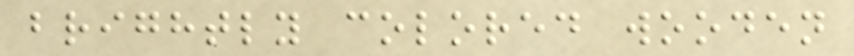brightly colored wooden
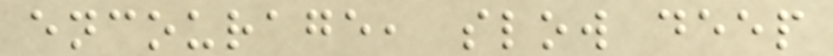encourage, slow deep
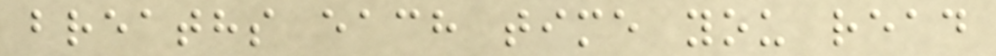breaths each time you read
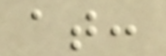at:
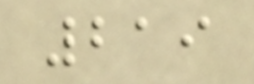219
